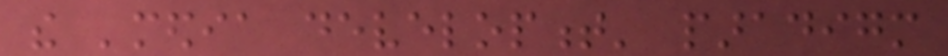the 'media development' paradigm
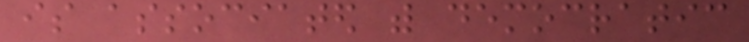is associated with democratic
